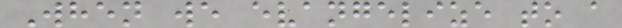When we evangelize to a
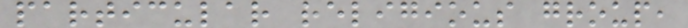particular religious group,
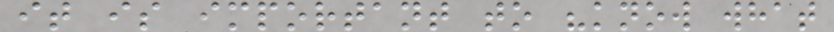it is important to "know what
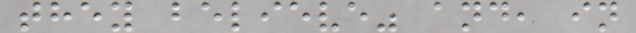they believe" and, in
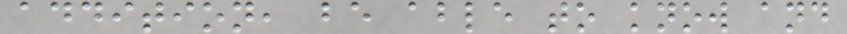addition, be able to know and
